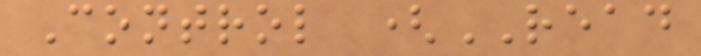Control (READ
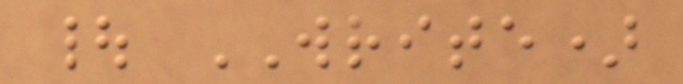| WRITE)
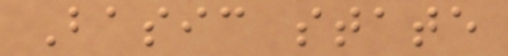Basic state
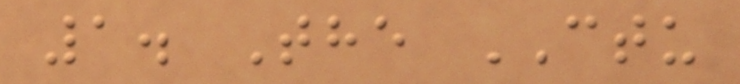1. The CTU
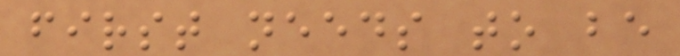first needs to be
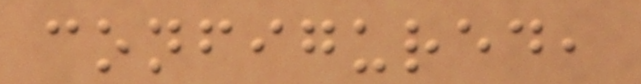configured,
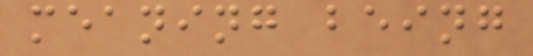meaning being
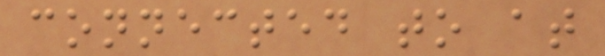connected to at
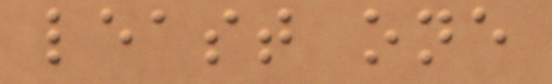least one
